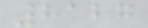8127
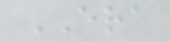ERA
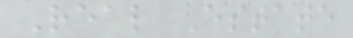Real Estate
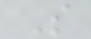S
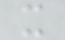x
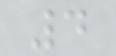4
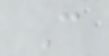C
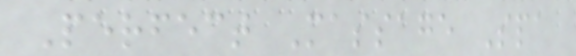Perfect Massage Spa
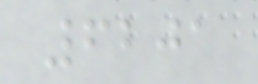6201
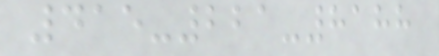415-221-8188
